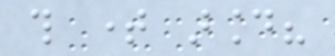this time around?
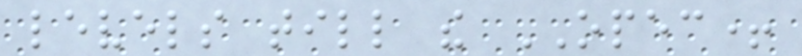levels till the OPEC+
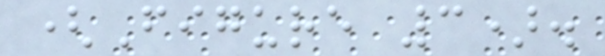(Figure 3).
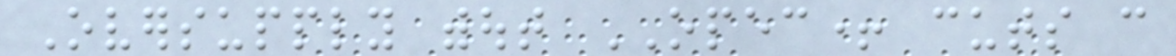Oversupply without OPEC+ cuts can
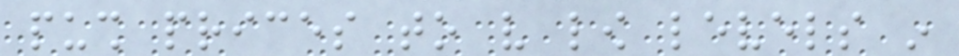push prices to very low levels in
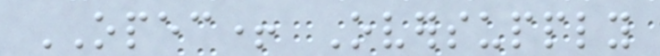OPEC+ Oversupply
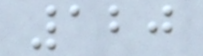120
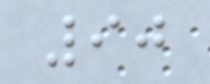90
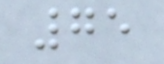75
